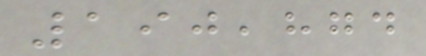190,874
